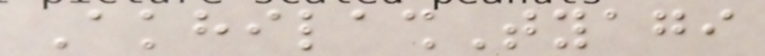AkhilashTyagi
